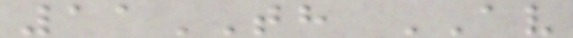11TH AV
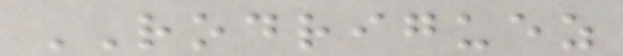RODRIGUEZ
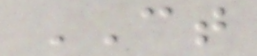CT
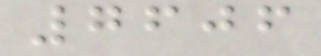7606
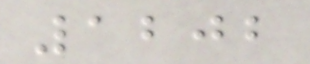1202
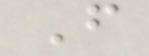F
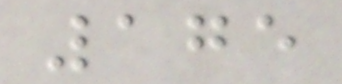175
